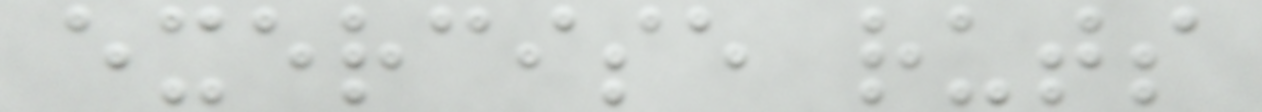exercise ruts
